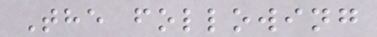The following
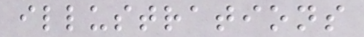illustrations
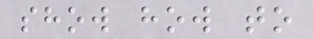show how to
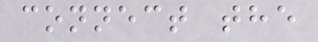connect the
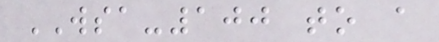WSA-100 to a
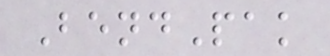BendPak
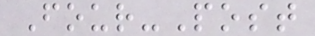Four-Post
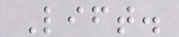Lift.
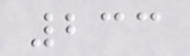233
